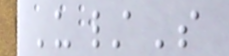U/S
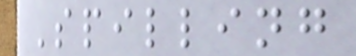Spilling
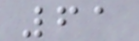61
